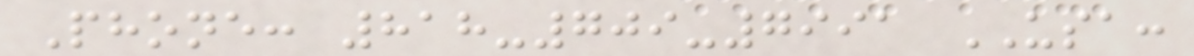Phone: 818-709-7991 USA:
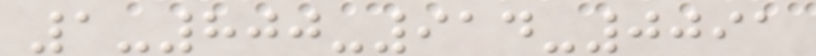1-800-914-0091
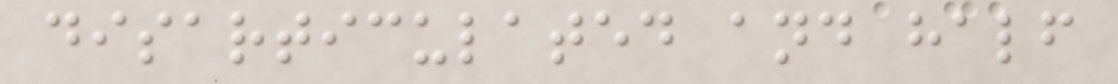disarticulated and half
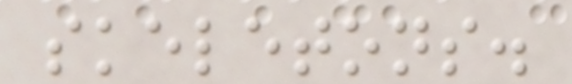skeletons.
